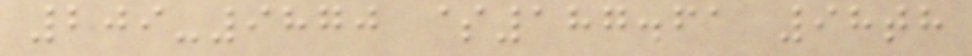209-9870 $187.61 98th
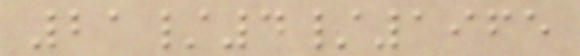21/4/1965
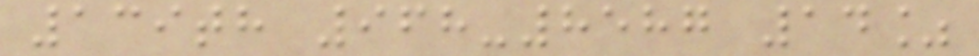139th 968-8587 14%
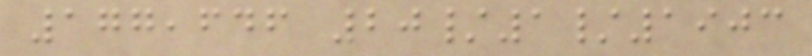177,646 20/1/1903
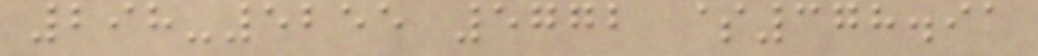298-5255 5772 $378.91
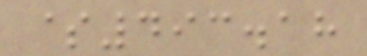$493.18
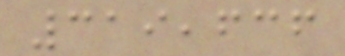319,636
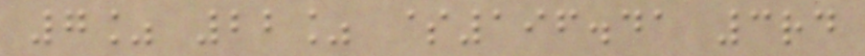7% 22% $196.41 3rd
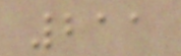211
